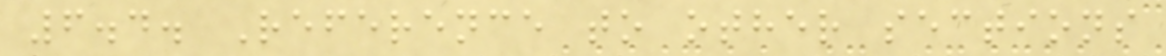6.4. Reference to other sections
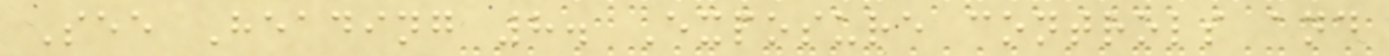See Heading 8. Exposure controls and
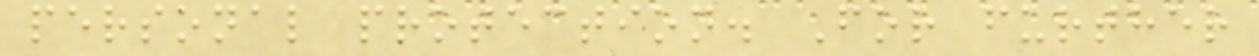personal protection. For further
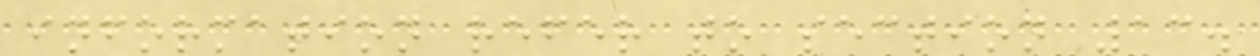information refer to section 13.
